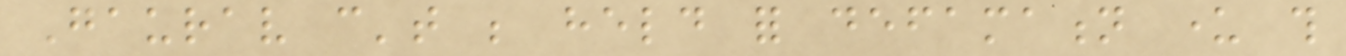Gaurav can't be held for defamation under this
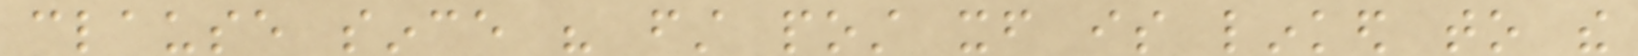clause since his first post itself is linked to the
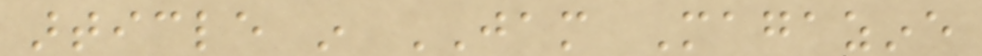article in JAM Magazine
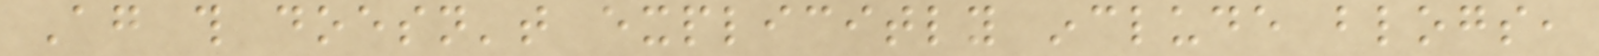Again this doesn't explicitly include blogs,
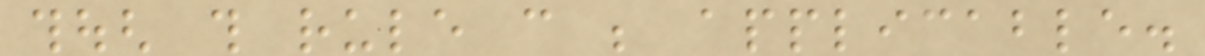though this rule can be applicable.
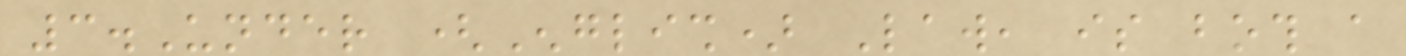3.Under (English) Law, is both a
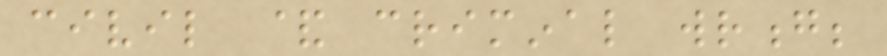civil & criminal wrong;
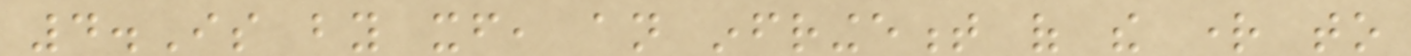4.Is by itself, an infringement of the right to
